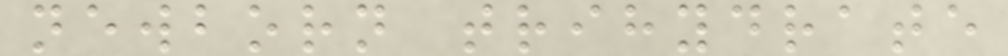newborn trihydrate
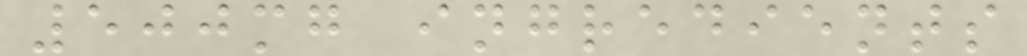500mg ingredients
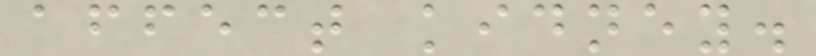affect kidney.
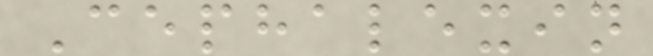Cephalexin
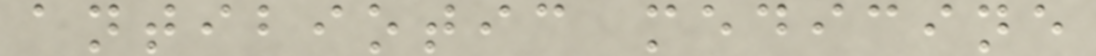antibiotic medicine
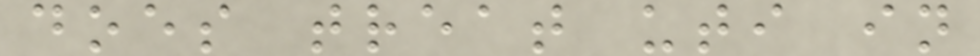does treat uti in
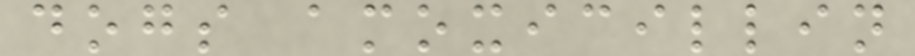dogs amoxicillin
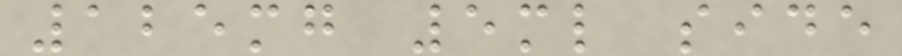125mg 5ml side
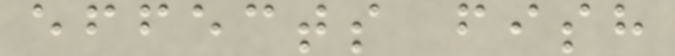effects fish
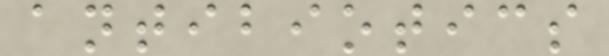antibiotics
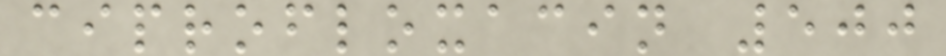ciprofloxacin 500
